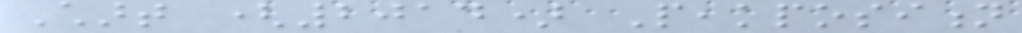Chart (2014) Peakposition
